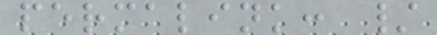permalink: /
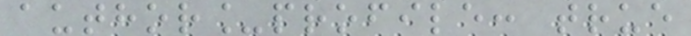author_profile: true
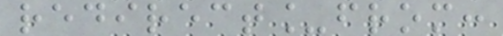redirect_from:
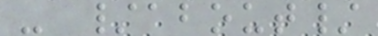- /about/
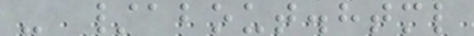- /about.html
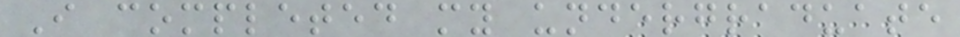I completed my undergraduate
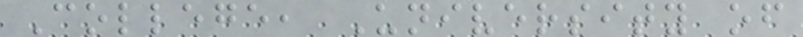College, University of
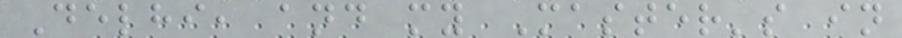Delhi, and my Master's in
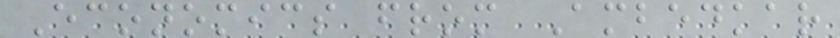Economics from Ambedkar
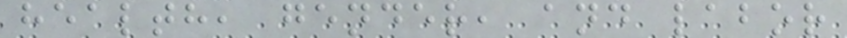health, gender, and labor
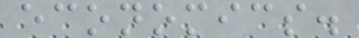economics.
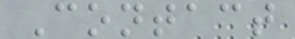Contact
